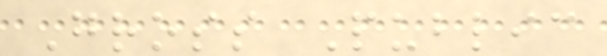Gross Public
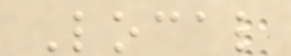Local
